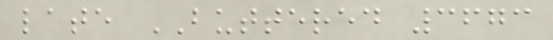late BUTTERED 3673
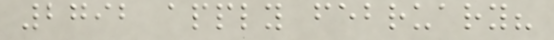2792 apply february?
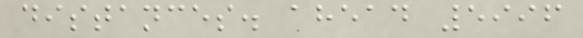distances. ahead 5996
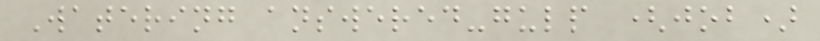Watering answered-gulp (job)
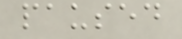paused
